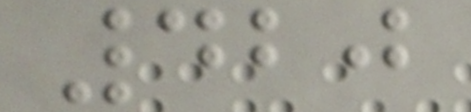420
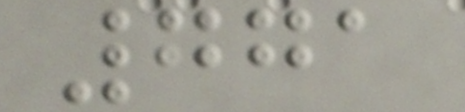771
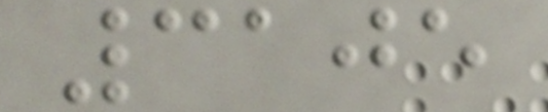3105
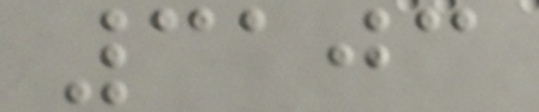3103
